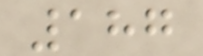187
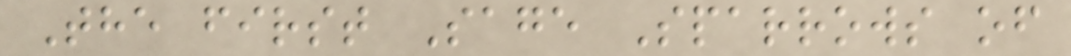The first Sage Sparrows of
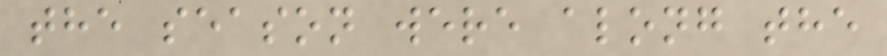the season were along the
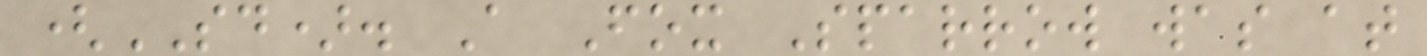(SD). A Fox Sparrow was at
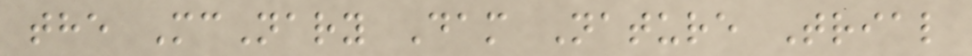the McNary Dam Nature Trial
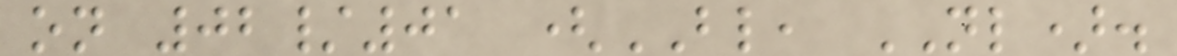on 02/01 (BL, NL).
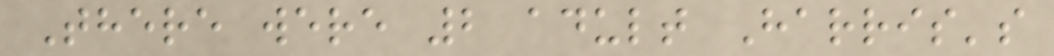There were 2 adult Harris's
